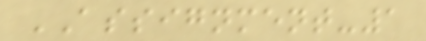ASSIGNMENT-1
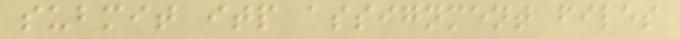submit itp assignment files
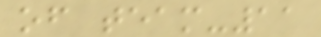of team-11
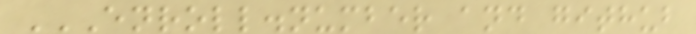ENROLL.NUMBER AND GITHUB
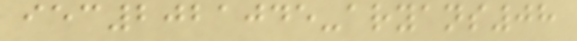iec2021045-aryans08
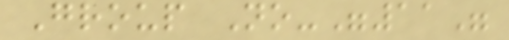Group No-"11"
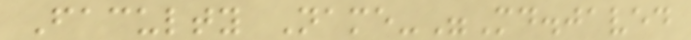Faculty Name-"Md.javed
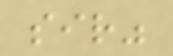sir"
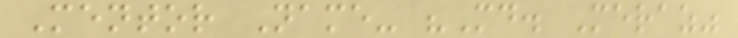Mentor Name- "Md. Meraz"
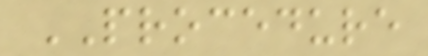PROCEDURE
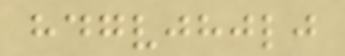hdgvjhjlj
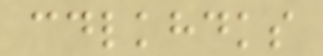cdlkhdks
